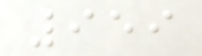959
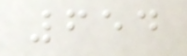654
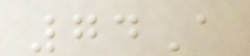74A
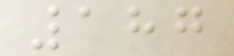187
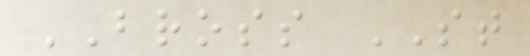BROSS ST
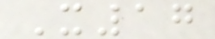X17
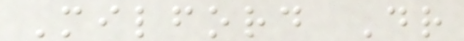Milford Dr
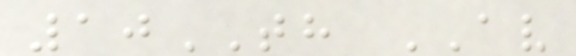10TH AV
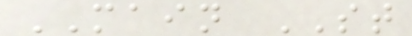MAIN ST
